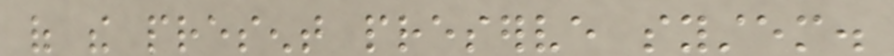of the present preserve system.
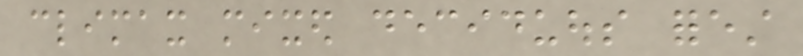climax mixed deciduous forest
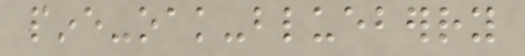pine-oak-blueberry
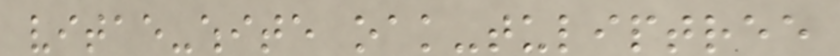vitae-white oak-tuliptree
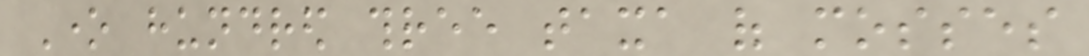One hundred three taxa of mosses
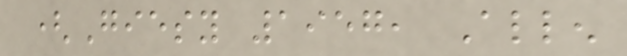(Giesy 1957, Allen
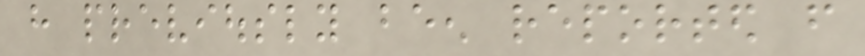have previously been reported from
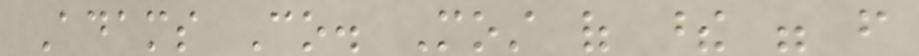Adams Co. Most of these were from
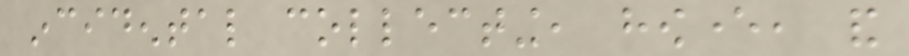incidental collecting, however, and
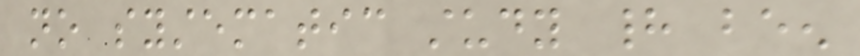no systematic study had been
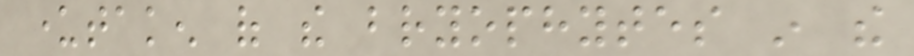undertaken of the bryophytes in the
